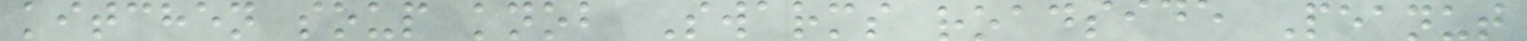kitchen soup knob Swarms roadside Peanut
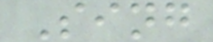Sing
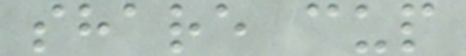share cup
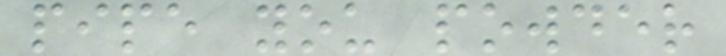pipe you powder
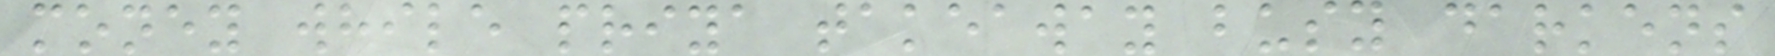money while priya takeaway busy darkens
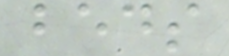beds
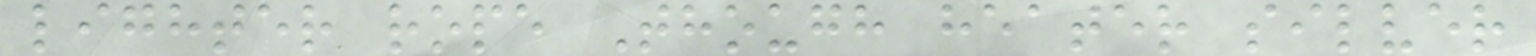lighter rope Though heater silver
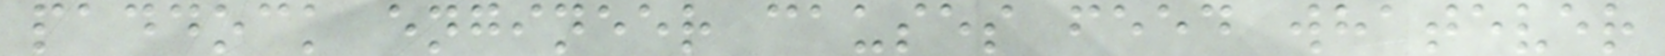paddock engineer causes feed whatever
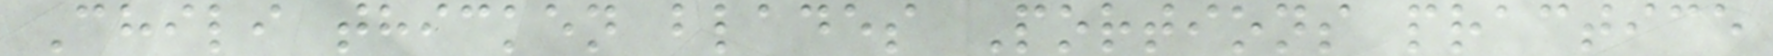Chili thicken blades Portions practice
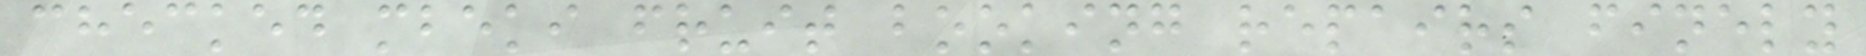checked mbeki fruit booking repairs finely
